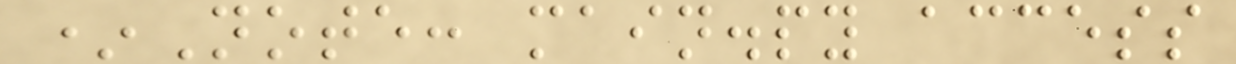*Note: main.py access
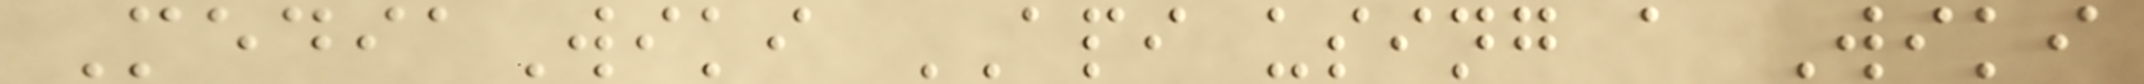MediaWiki API using a Wiki
